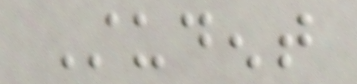Student
